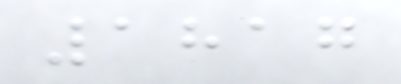1817
